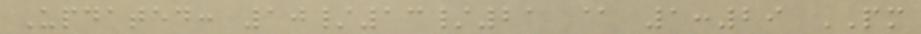Updated: 10/13/21 @ 1:29 PM
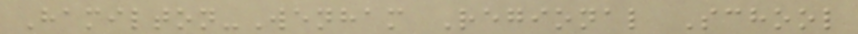Hamilton-Wenham Regional School
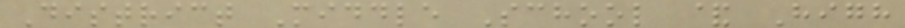District Middle School & High
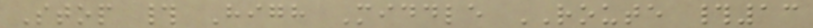Stop # High Middle ROUTE #13
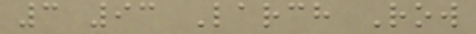3 93 Larch Row
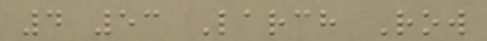4 53 Larch Row
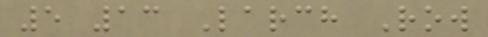5 13 Larch Row
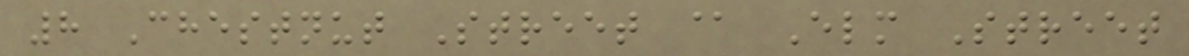8 Chestnut Street @ Elm Street
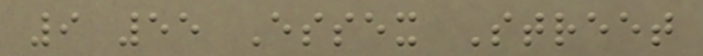9 55 Essex Street
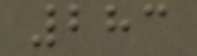283
